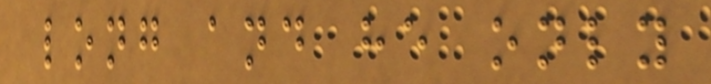long and he only
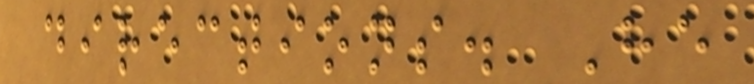directions. He
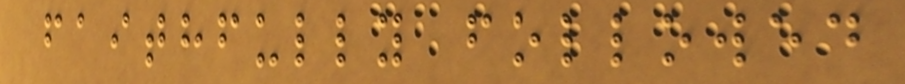faithfully followed
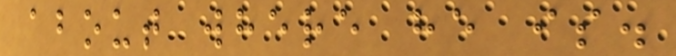about where he is.
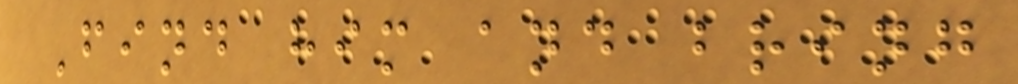Find him and bring
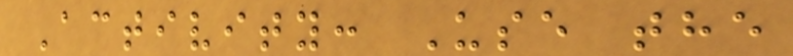Activity: Use the
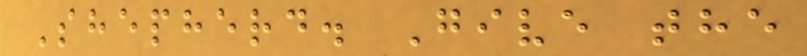Shepherd. Give the
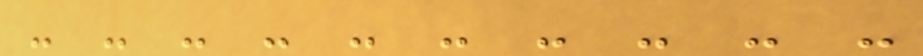- - - - - - - - - -
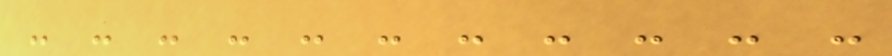- - - - - - - - - - -
